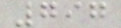797
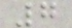7
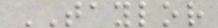TAYLOR
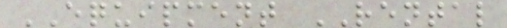EQUIPMENT RENTAL
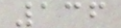136
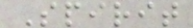Spirit
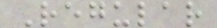Regular
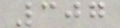307
